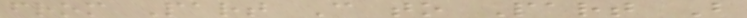from Part C to Part B
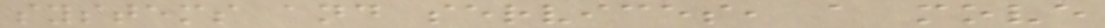systems and services, a move
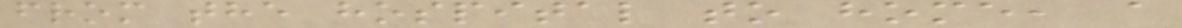from the hospital to home, a
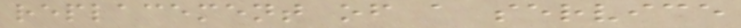replacement of a service
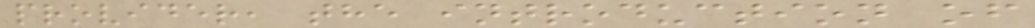provider, the introduction of
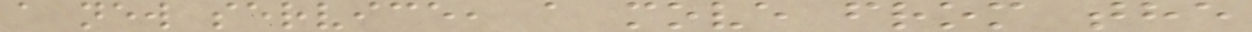a new service, a move from the
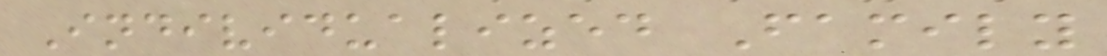Individualized Family
